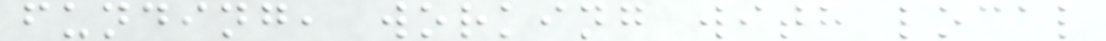funding, working with local
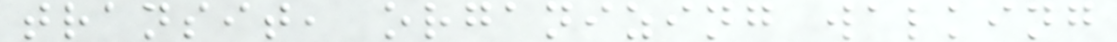transit, organizing walking
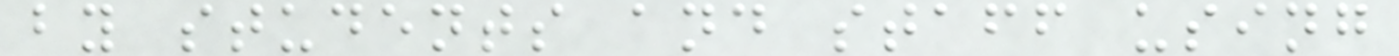by students and staff using
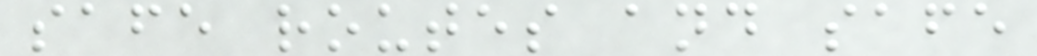safe routes and safe
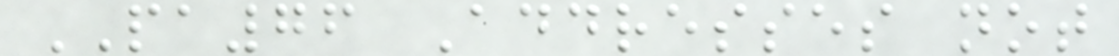PA76 Addresses not
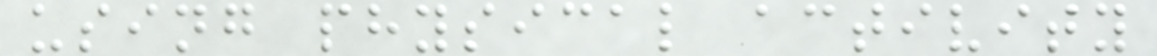using physical activity
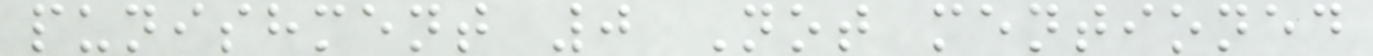punishment 0 Not mentioned
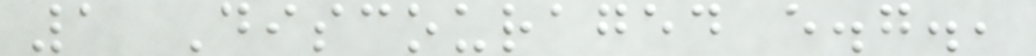1 Discouraged e.g.,
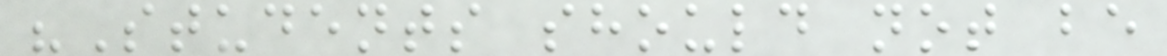"Students should not be
